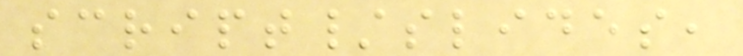script/slides,
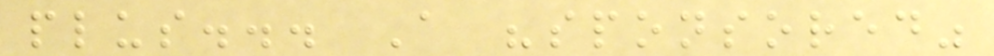plus... A "sponsored"
